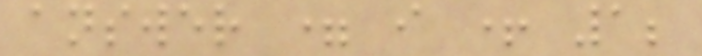answer = i + 1;
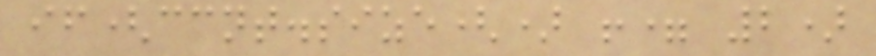if(ccnt.size() != 2)
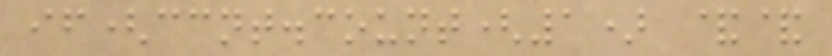if(ccnt.count(1) &&
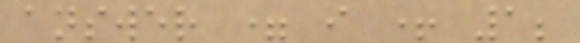answer = i + 1;
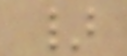}
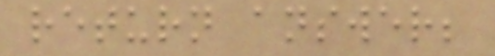return answer;
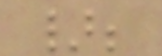};
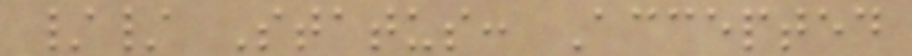// Status: Accepted
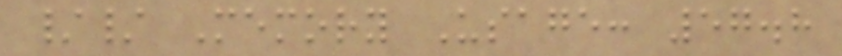// Memory Usage: 57.8
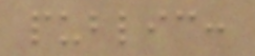public:
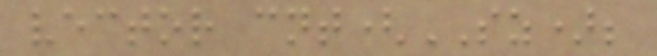vector cnt(SZ);
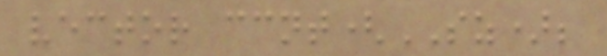vector ccnt(SZ);
